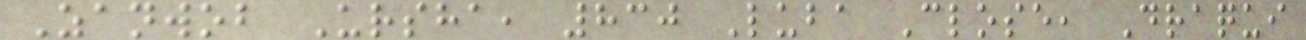Zanwob Ursha, 830 Luba Close, Draqui
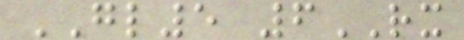GL5 6RX
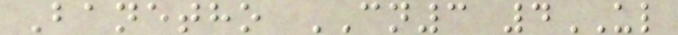Banetho CN3 4UL
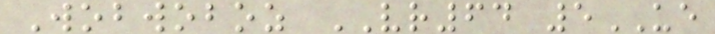Wobwoboz VR64 5UE
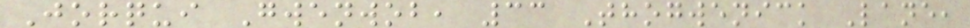Jorqui Gwenwob, 33 Thogwenick Lane,
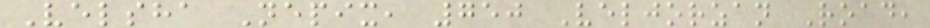Velsha Nepix, 750 Veljorzan Road,
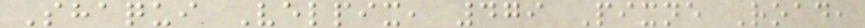Shaqui Velpix, 479 Pixne Road,
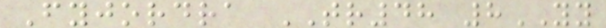Fyjordra TR48 8YY
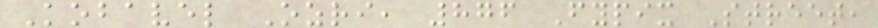Kobavel Ozri, 876 Fypix Street,
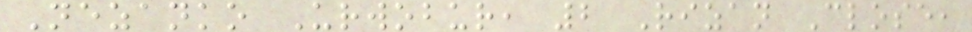Nezanko Urwobur, 2 Rizan Close,
